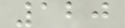120
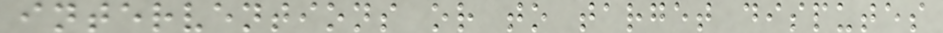interventions or to target disputes
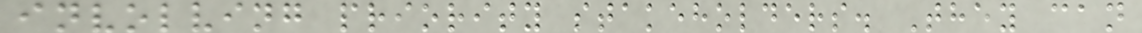involving priority stakeholders. They can
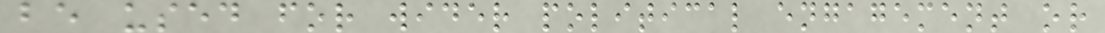be used for wider political engagement or
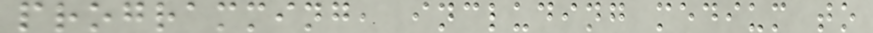programming, including medium to
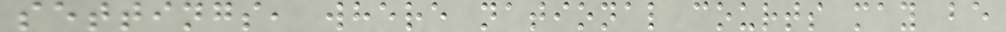settings, where national courts may be
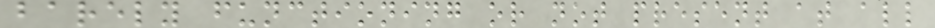barely functioning or not present at all
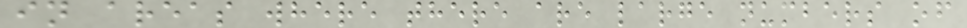in areas where there are large numbers of
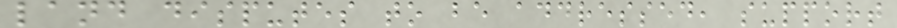land disputes to be addressed, support
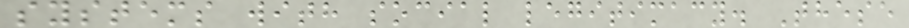systems with social legitimacy. These
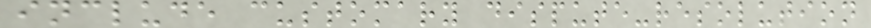include customary dispute-resolution
